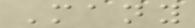Many
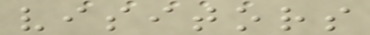visitors
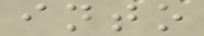into
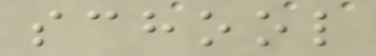school
